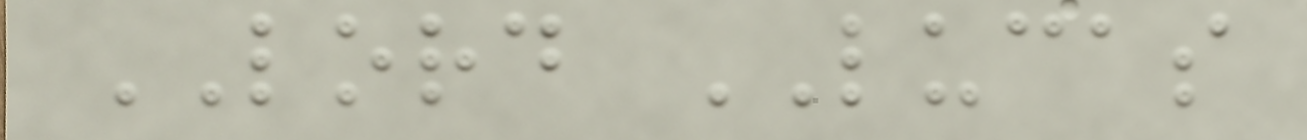LORD LUCAS
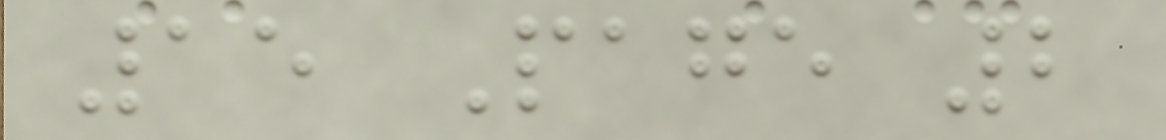15 Page 2
